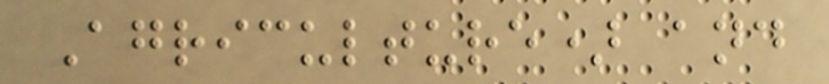Agriculture) and
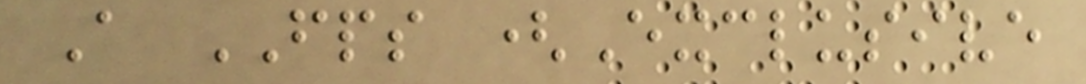A FPS (Exclusive
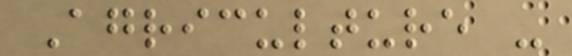Agriculture -
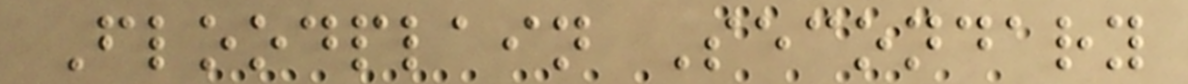Floodplain Secondary
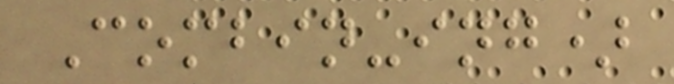Combin-ing)
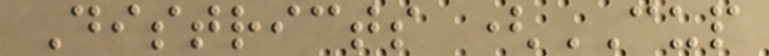Districts (CUP
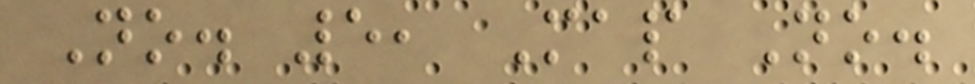No. 5, Map No.
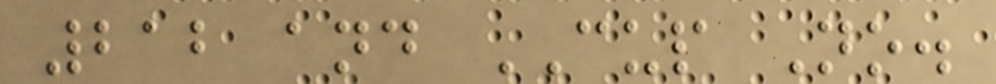212 and CUP No.
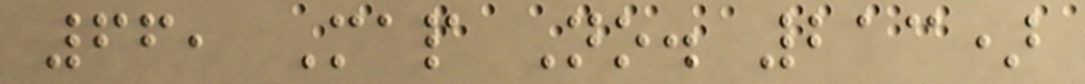66, Map No. 213)
